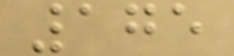175
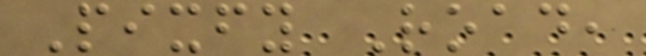Pixfy Road,
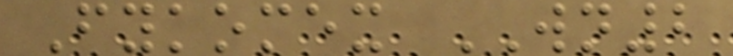Fykomex WN2
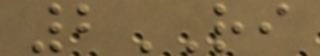2RI
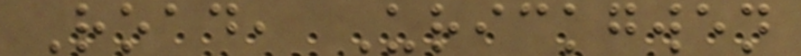Road, Urickgwen
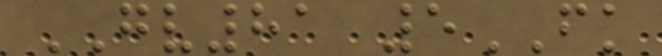GV81 5FK
